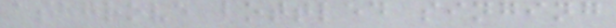ashgrove bottled singing
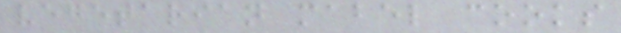vegetarian mabel cooks
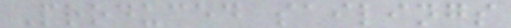Produced sailings
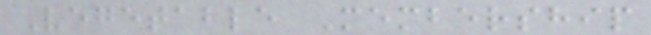Vegetable Membership
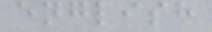english
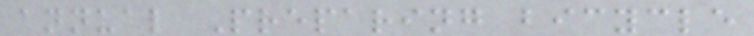annual Preparing bicycle
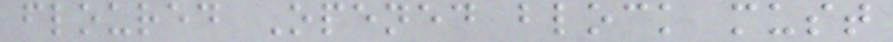floured Opened block must
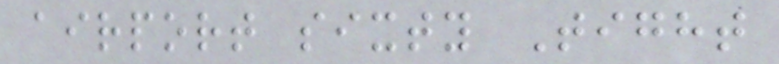airport sixty Tight
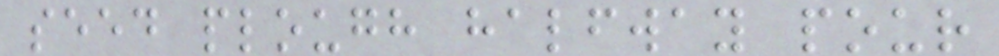seed plough halfway pour
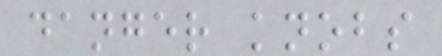danger knobs
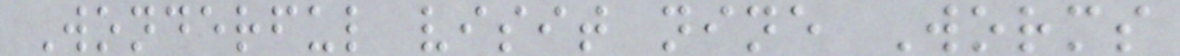Wonderful visit nine Worms
